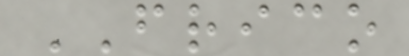FRICO
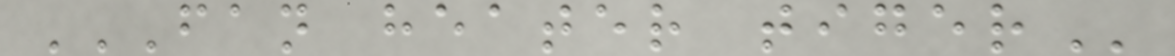FAN HEATER TIGER
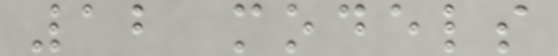12 models
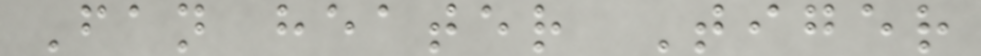Fan heater Tiger
